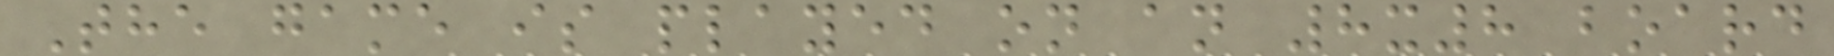The game is played on an 8x8 board
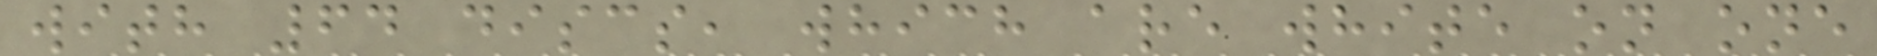with 64 discs, which are white on one
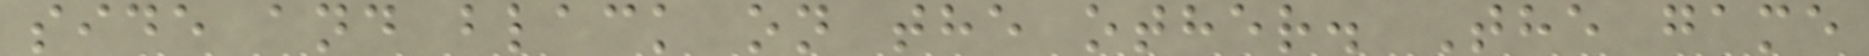side and black on the other. The game
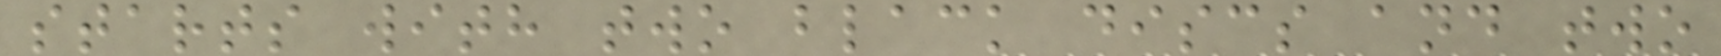starts with two black discs and two
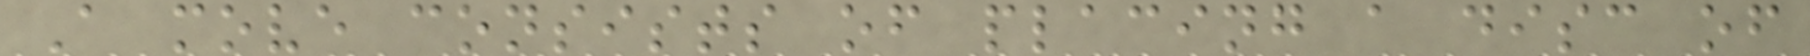A move consists of placing a disc of
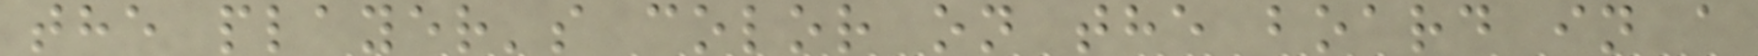the player's color on the board in a
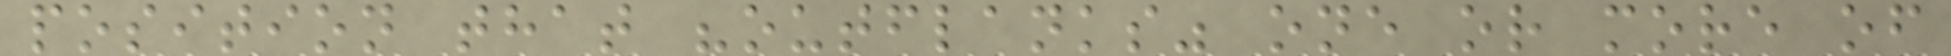position that "outflanks" one or more of
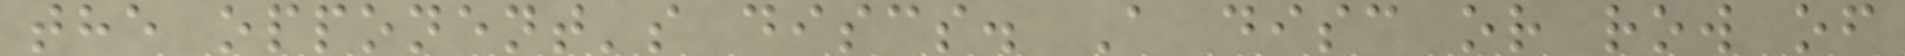the opponent's discs. A disc or row of
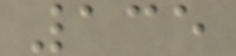135
